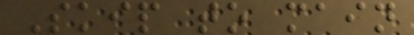Skip to main
